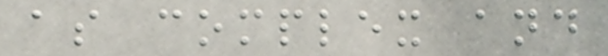as complex and
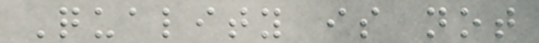Quality is not
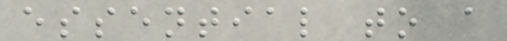essential to a
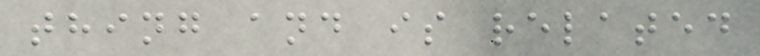thing and is related
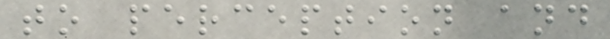to perception and
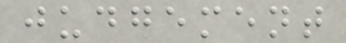judgement
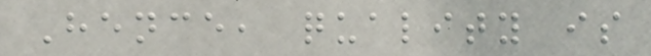Hence, quality is
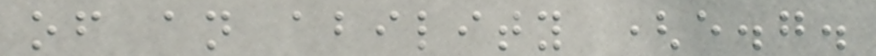of an ability (e.g.
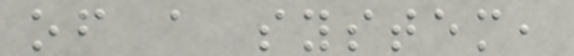of a system,
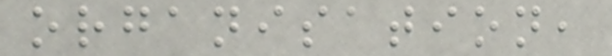organisation,
